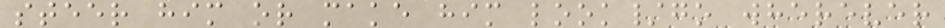steer him or make him look/go wherever
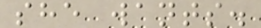she wants.
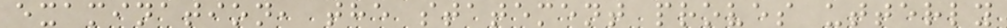examination, the statement proves utterly
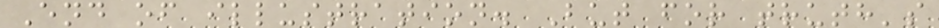End of illustration. But for truth's
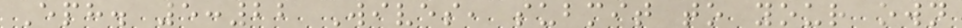Eph. 5:22 Wives, submit to your own
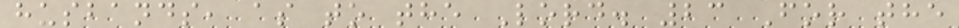husbands, as to the Lord. 23 For the
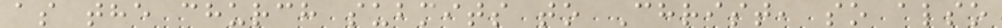as the church submits to Christ, so also
